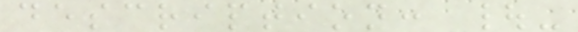description: |-
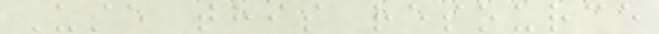Use this resource
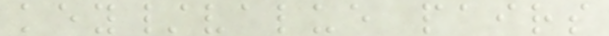key/value pairs
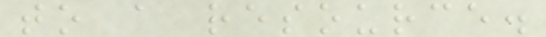to a resource.
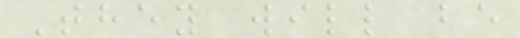They will be
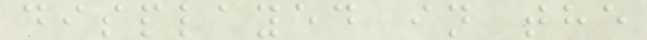displayed in the
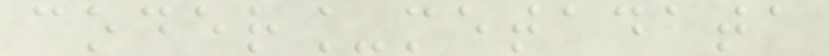coder_metadata
